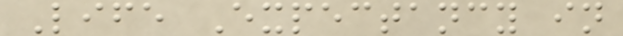Life Expectancy in
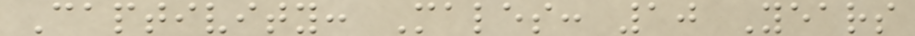Captivity: Males: 10 Years
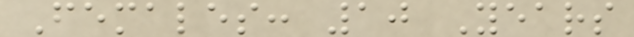Females: 10 Years
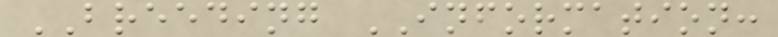BREEDING INFORMATION:
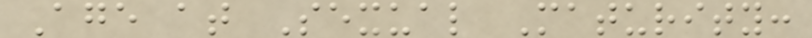Age at Sexual Maturity:
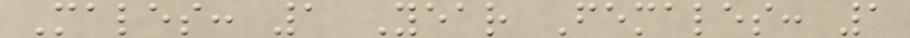Males: 1 Year Females: 1
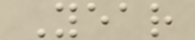Year
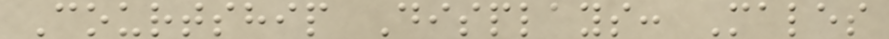Courtship Displays: Males
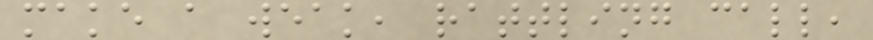make a weak, rattling call,
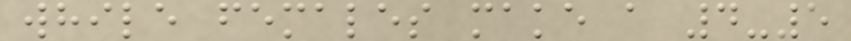while females make a 4-5
